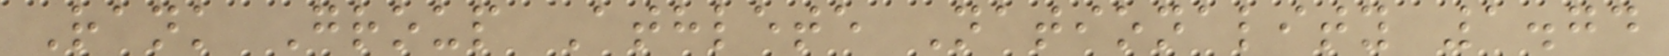Rank Group Athlete Nationality 1.74
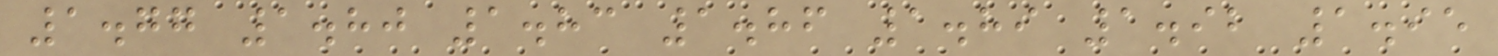1.77 1.80 1.83 1.86 1.89 1.92 1.95
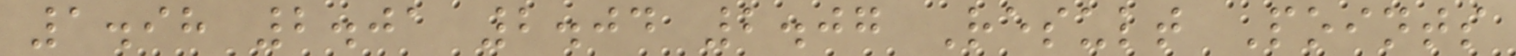1.98 2.01 2.04 2.07 Result Points
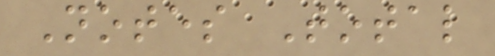Notes Total
